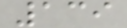139
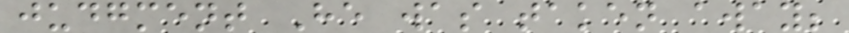judgment He was taken away;
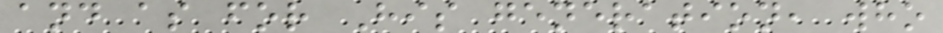and as for His generation, who
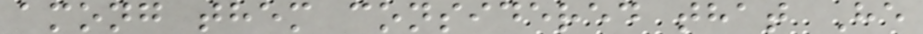among them considered that He
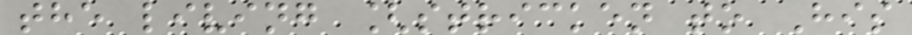the living [stricken to His
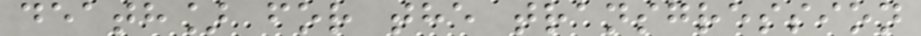death] for the transgression
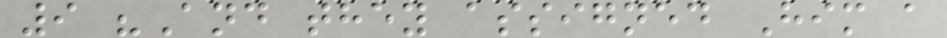9 "And they assigned Him a
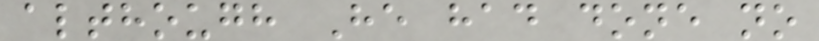although He had done no
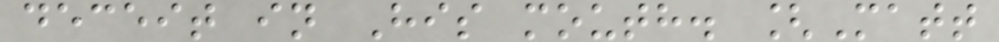deceit in His mouth. [Matt
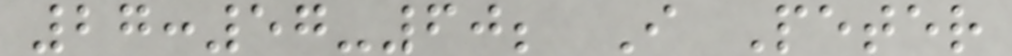27:57-60; I Peter
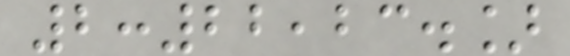2:22,23.]
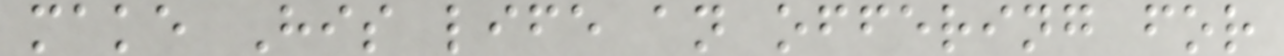make His life an offering for
